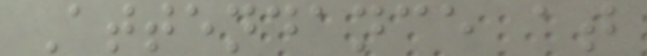Attendance at
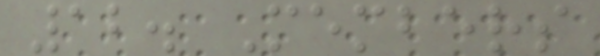12. Members
